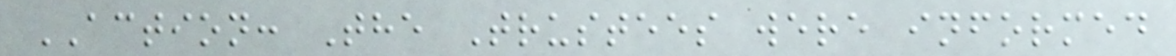ACTION: The Trustees were informed
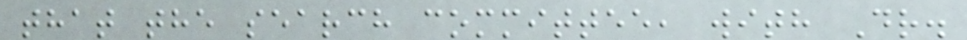that the search committee, with Dr.
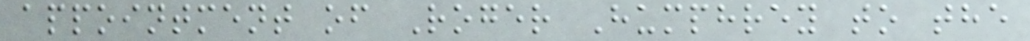appointment of Roger Humphrey to the
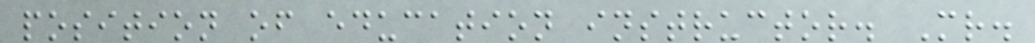position of education instructor. Mr.
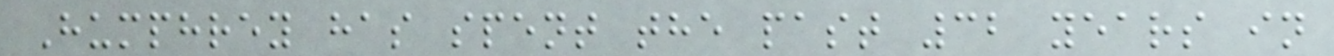Humphrey has spent the past 32 years in
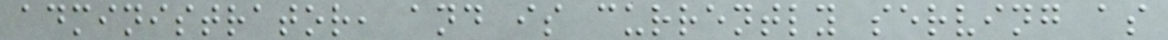administrator, and is currently serving as
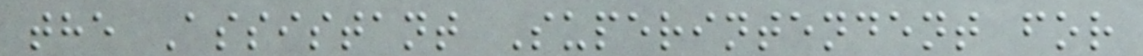the Assistant Superintendent for
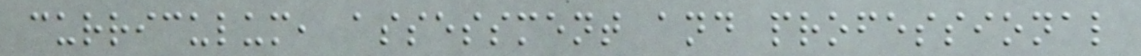curriculum, assessment and professional
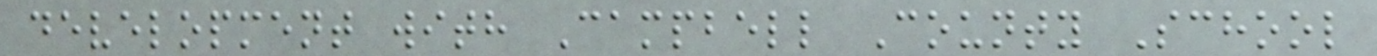development with Campbell County School
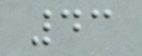43
